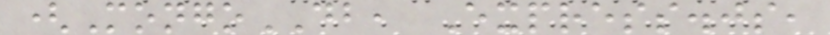(MongoDB, Express.js,
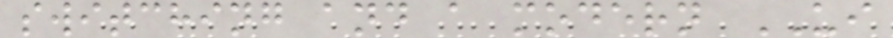switching and a modern UI
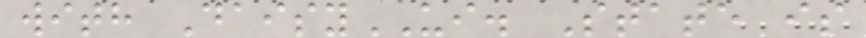with DaisyUI. State is
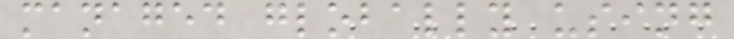managed globally using
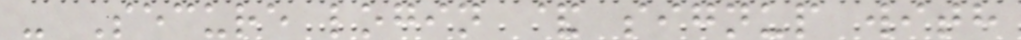- Secure login & signup with
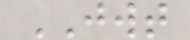JWT
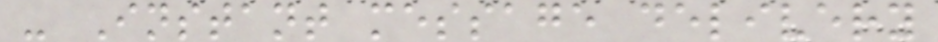- Instant message delivery
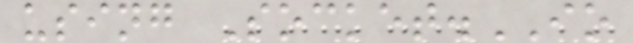using Socket.IO
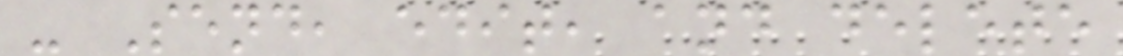- Send, edit, and delete
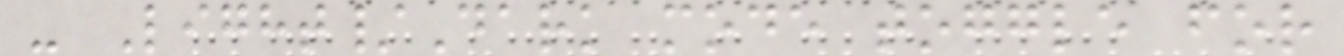- Light/Dark mode toggle for
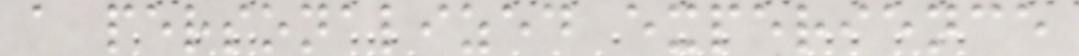a personalized experience
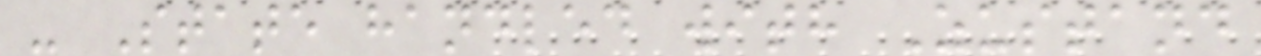- State handled with Zustand
